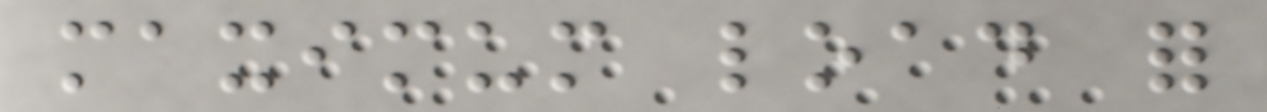maximum load for
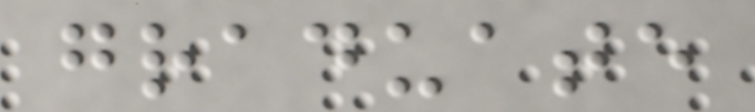graduate
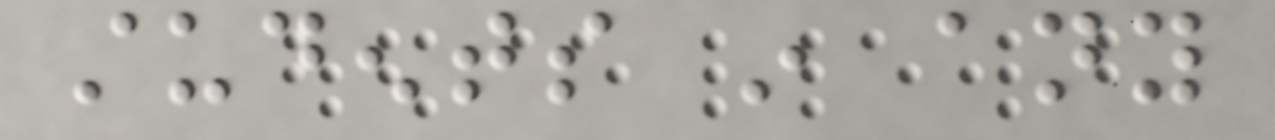students in any
